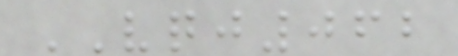VQJ062
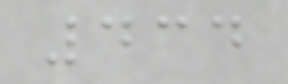434
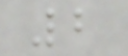2
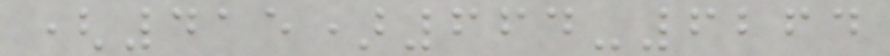(415)664-6264
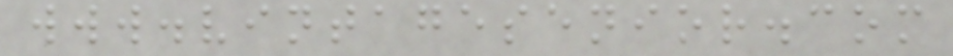www.vintagesenior.com
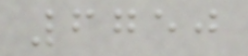6750
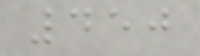450
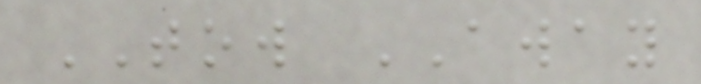TOW AWAY
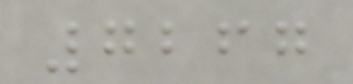7267
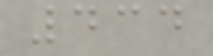434
